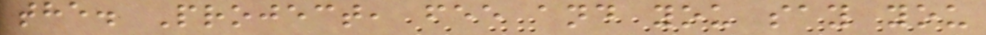the. Project, fee and you say you
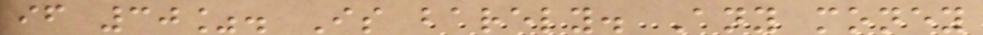if 30%. Is barely. Any money
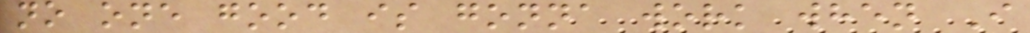no one good is gonna work when I
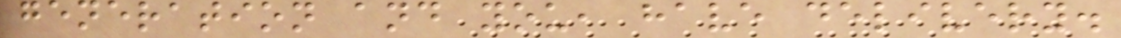generation and you, have delivery.
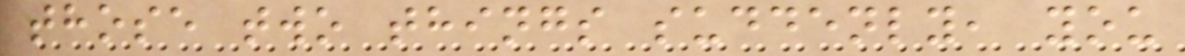those two things suddenly, you
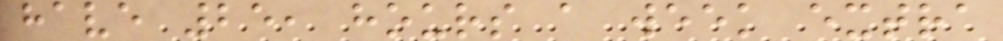have 25, hours a week extra
